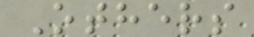Others
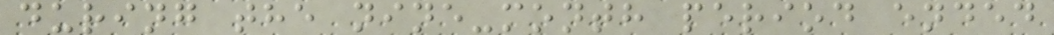during the nine-month period ended
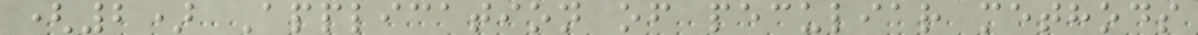(2) Application of peculiar methods
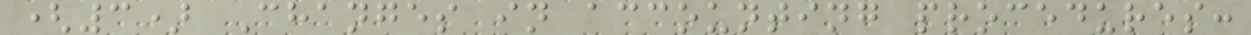(3) Changes in accounting procedures:
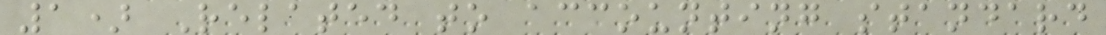1) Related to accounting standard
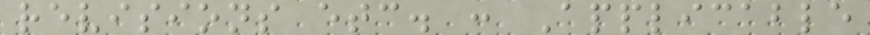revisions etc. : Applicable
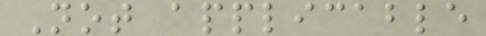Not applicable
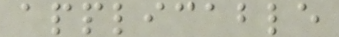applicable
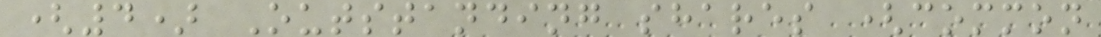(4) Outstanding shares (common
